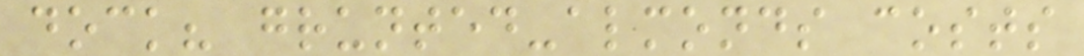dock? grunted-almonds costs
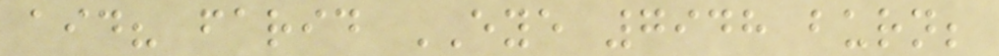aid? farid EYE 7948 burn;
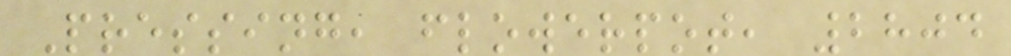Pressing, flowerpot, 2804
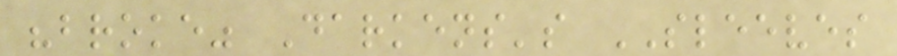"broke" Darkens's SLEEVES
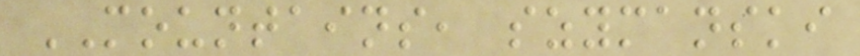MOUNTAINS, szymanski
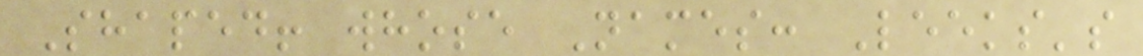Shaped! whose Names: Leeks's
